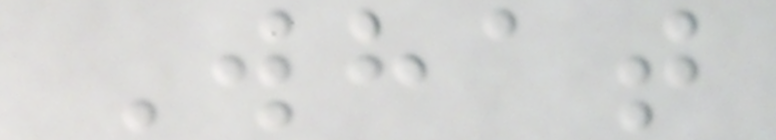What
